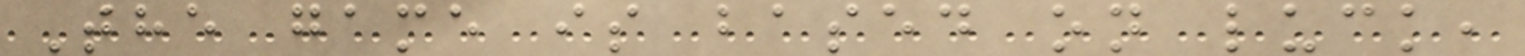The game is based on luck,
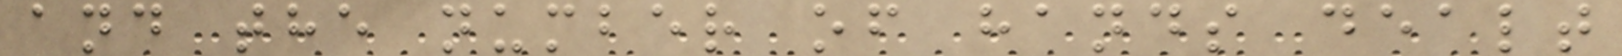and the number of hands dealt
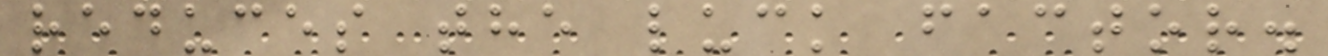reduces the luck factor.
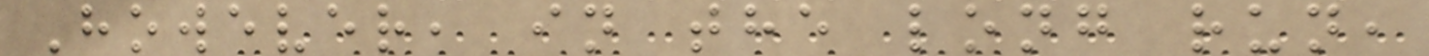However, in the long run,
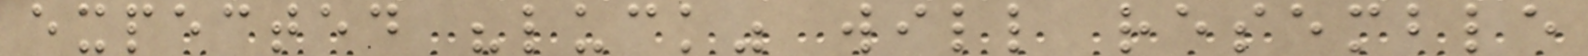expected "luck" will resemble
